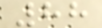88
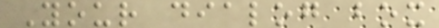Your dialog box
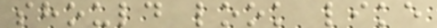should look like
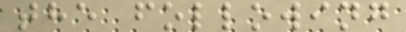the following
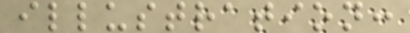illustration:
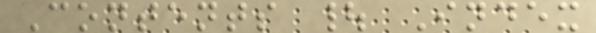Contents | Index
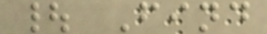| Find
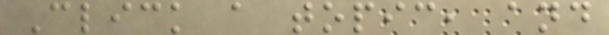Click a topic, and
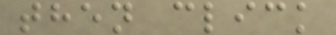then click
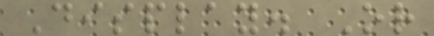Display. Or
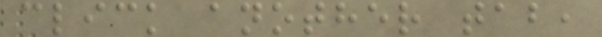click another tab,
